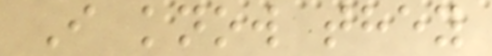I know they
